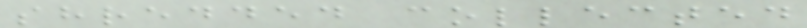shredded collected
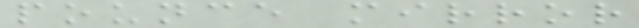pounce mirror
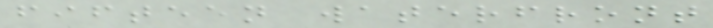fifteen waterfront
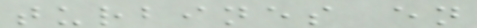turbines en
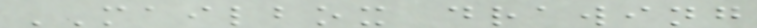MAILBOX drawing
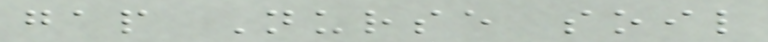gap Nurse soil
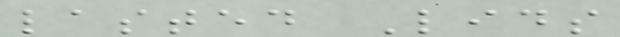lasted Lids
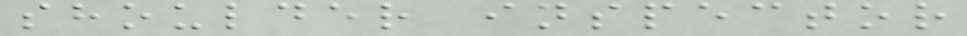shoulder inspector
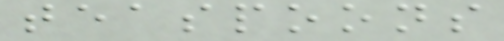teaspoons
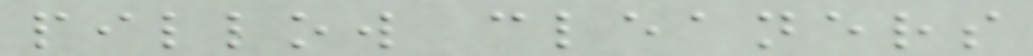pillow cleaners
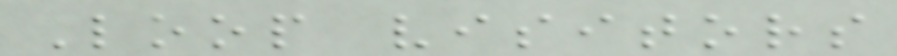Loop visitors
